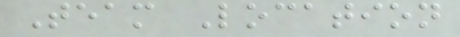Team Location
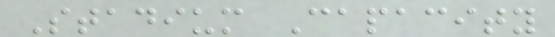Stadium Capacity
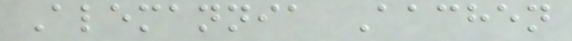Alemannia Aachen
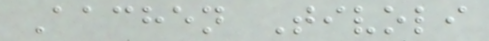Aachen Tivoli
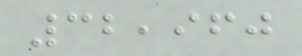32,960
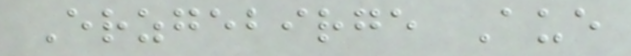Erzgebirge Aue
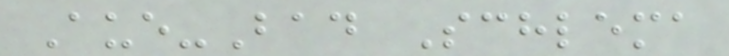Aue-Bad Schlema
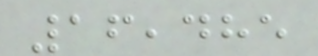16,485
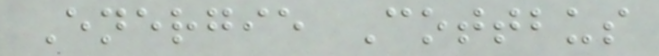Energie Cottbus
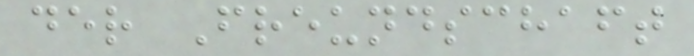der Freundschaft
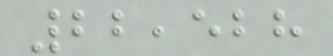22,528
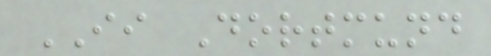II Dortmund
